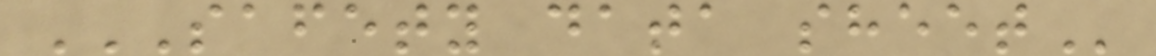SAFETY DATA SHEET
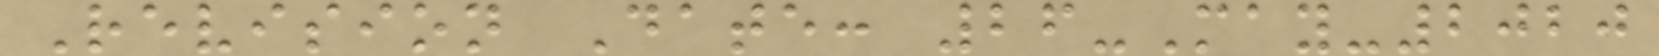Revision Date: 26-May-2020
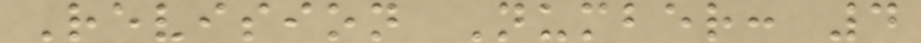Revision Number: 4
